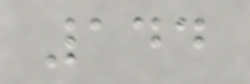144
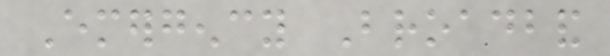Emergency Broadband
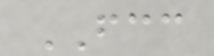FCC
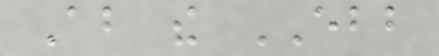About the EBB
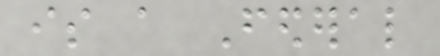is a Federal
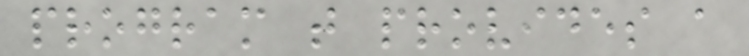program that provides a
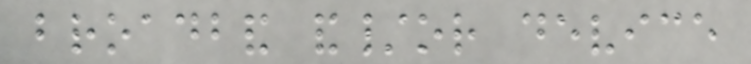broadband and/or device
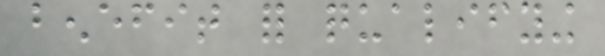benefit for qualifying
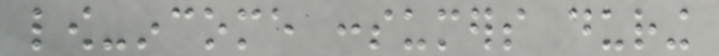low-income consumers during
